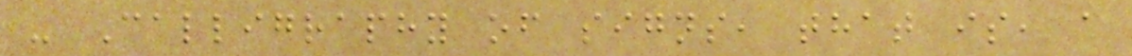- Calligraphy of signs, that is, a
